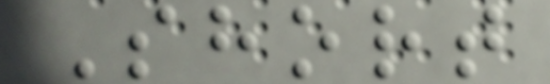Short
